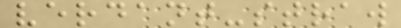verdant-straw
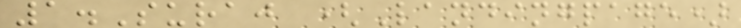1.Suraj (Landingpage)
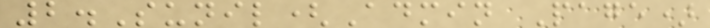2.Sunil(Admin Page)
